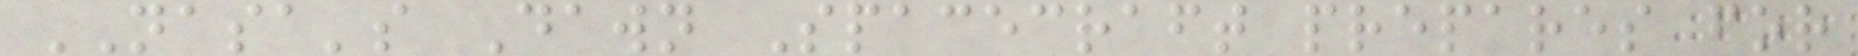NASA's Dawn Spacecraft prepares for
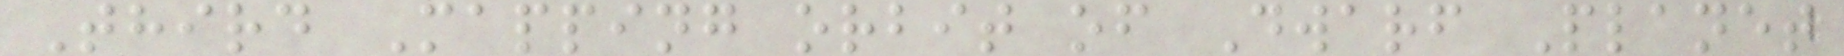Third Mapping orbit of Dwarf Planet
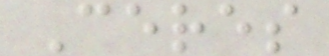Ceres
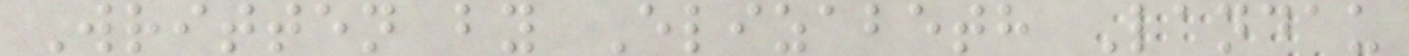Written by Elizabeth Landau
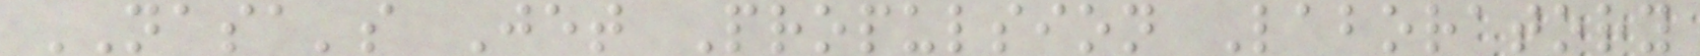NASA's Jet Propulsion Laboratory
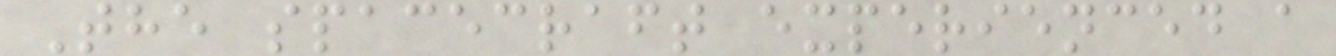The spacecraft experienced a
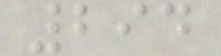294
